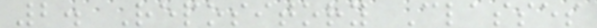2. Repository Classes
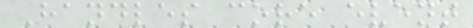Handles core event
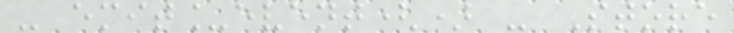- emit_event() - Store
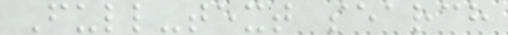Full-text search
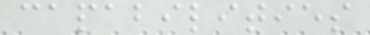capabilities
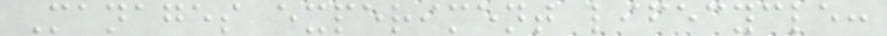Manages experiment lifecycle:
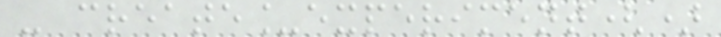- create_experiment()
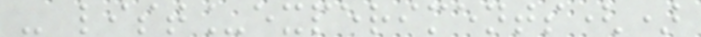- list_experiments()
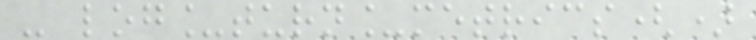- log_turn_metrics()
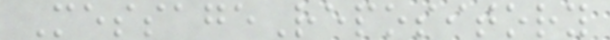MessageRepository
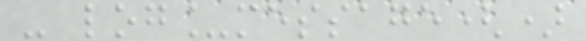- log_message()
